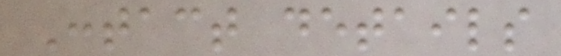Contact details
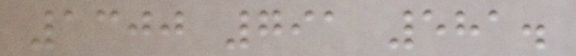1300 791 581.
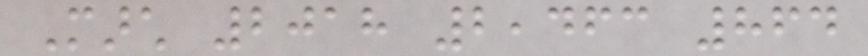March 2018 2,463 864
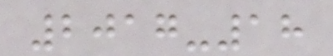2017-18
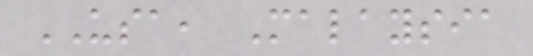USA, Malaysia
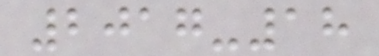2017-18
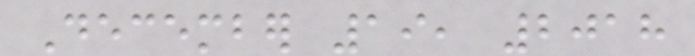December 19, 2018
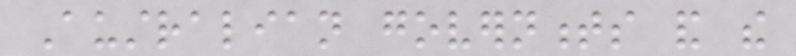Australian governments and the
